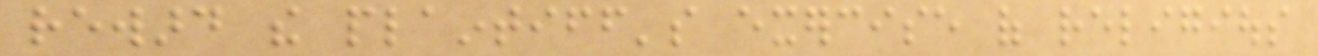reward the plaintiff's exercise of religious
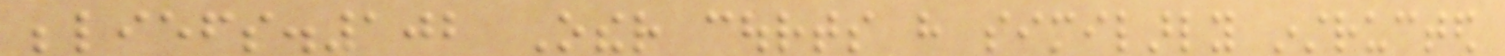beliefs.102 Other courts have similarly instructed
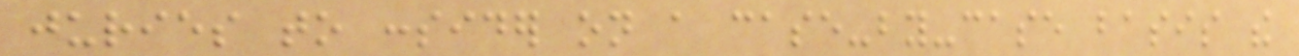juries to consider on a case-by-case basis the
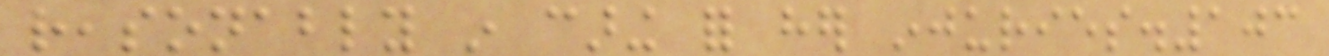reasonably in caring for her injuries.103
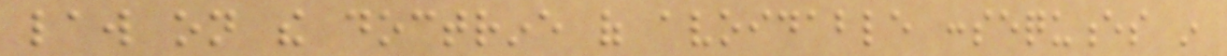law on the doctrine of avoidable consequences in
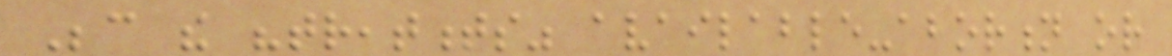Because the "treatments" available-abortion or
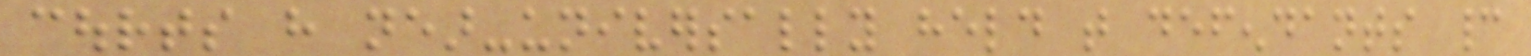courts have near-universally held that defendants cannot
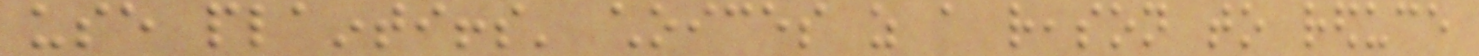use plaintiffs' choices as a reason to reduce
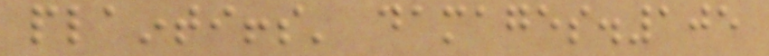plaintiffs' damages.105
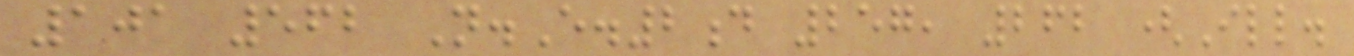101 562 N.E.2d 257, 262 (Ill.
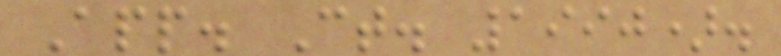App. Ct. 1990).
